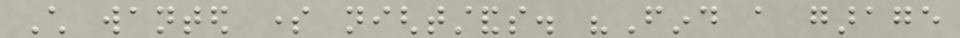Child wanted some nightstands. "Find a garage
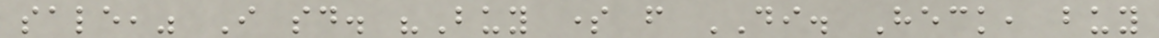sale," I said. "Buy some from DI. Heck, buy
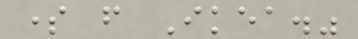some from Ikea."
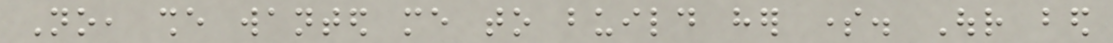No, she wanted me to build her some. Our bed
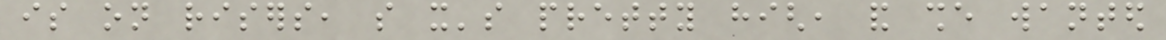is on risers, so it's pretty high, and she wanted
